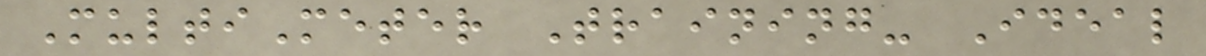MultiMeter Training- Ideal
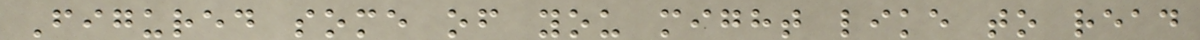Figured some of you might like to read
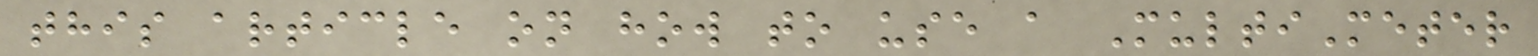this article on how to use a MultiMeter
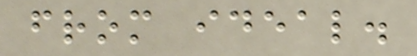from ideal.
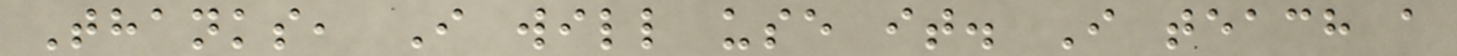Thanks, I will use it. I teach a
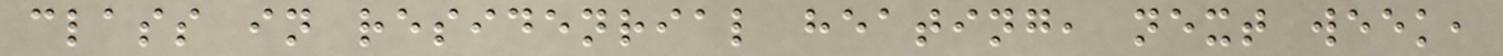class in residenrial heating, next week,
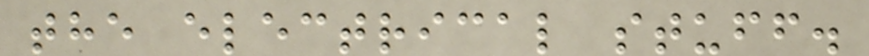the electrical stuff.
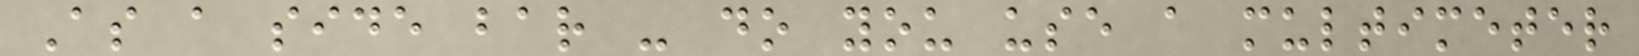As a side bar - do you use a multimeter
